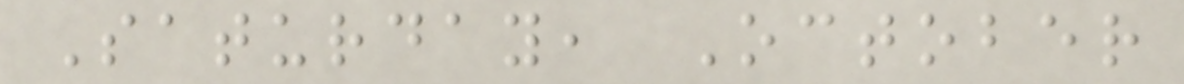Saturday, October
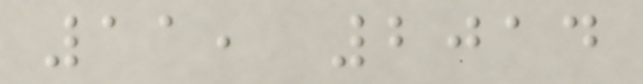11, 2014
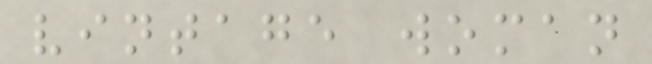vintage woman
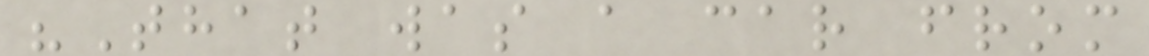"That was a car from
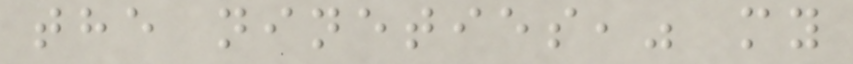the nineties," my
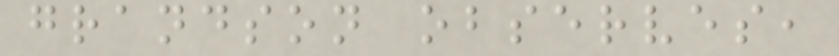grandson observes,
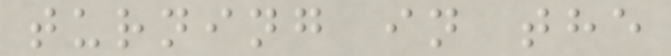turning in the
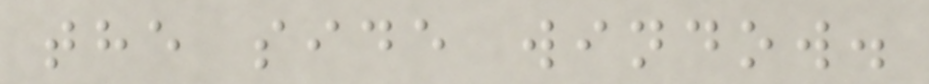the side window.
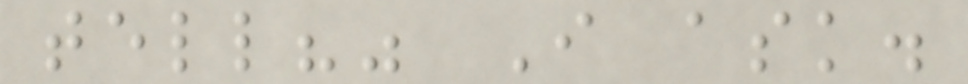tell?" I ask.
